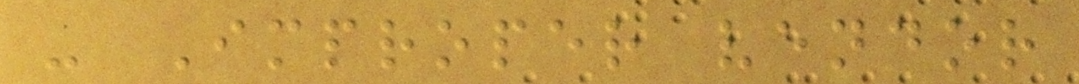- Improper vendor
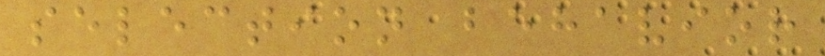selection behavior
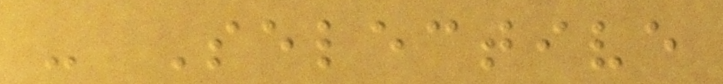- Selective
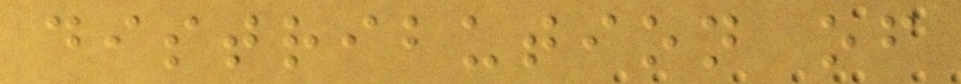distribution of
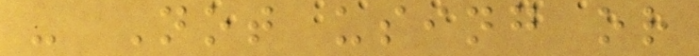- Not using or
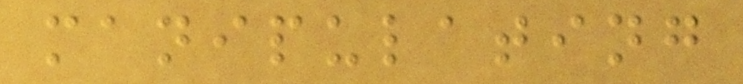manipulating
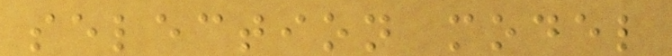selection model
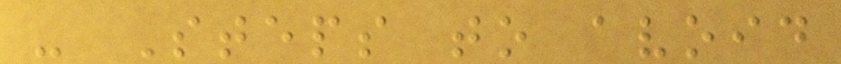- Steps to avoid
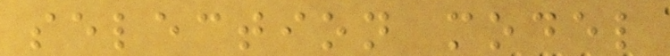selection model
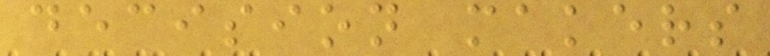decision makers
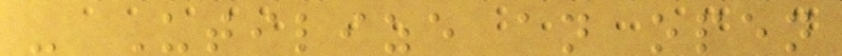- Utilize an open
